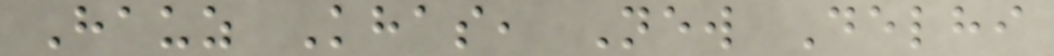Hauz Khas, New Delhi
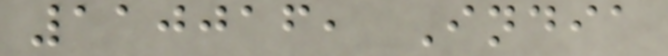110016, India
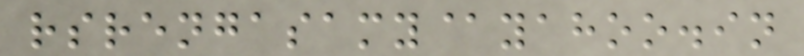rsrengasamy@yahoo.in
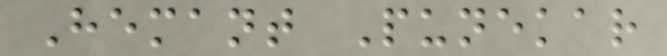Hemant Punekar
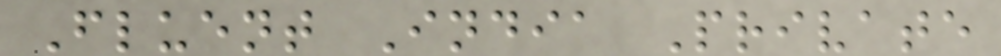Fluent India Private
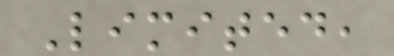Limited,
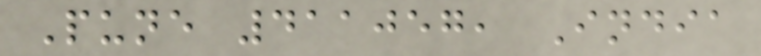Pune 411057, India
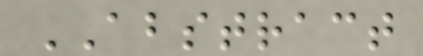ABSTRACT
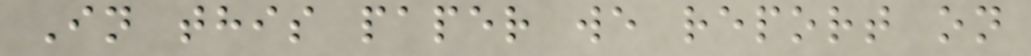In this paper we report on
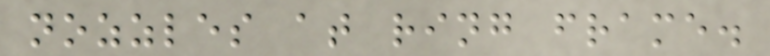nozzles at ring frame.
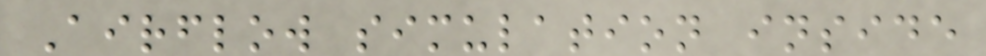Airflow simulation inside
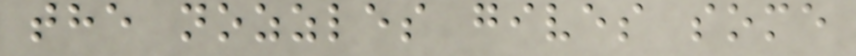the nozzles gives some
